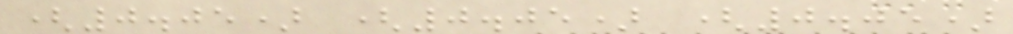(0.05) (0.05) (0.05)
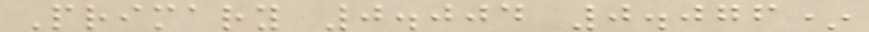Primary 0.004 0.076*
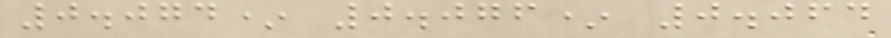0.074* 0.076* 0.064
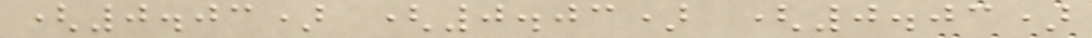(0.03) (0.03) (0.03)
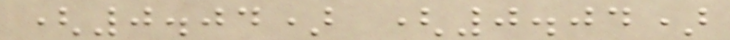(0.04) (0.04)
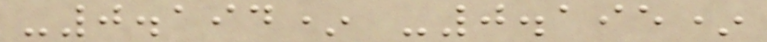-0.194* -0.195*
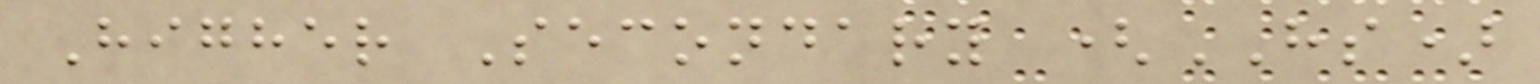Higher Secondary (HS)
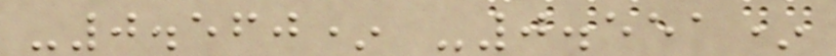-0.560* -0.551*
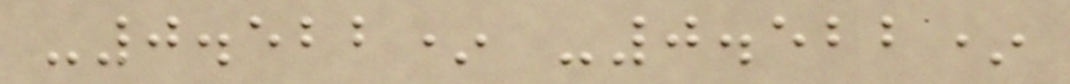-0.522* -0.522*
